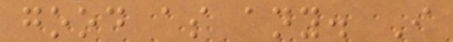good as any. I
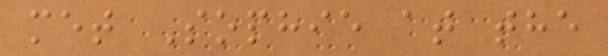met Sophie at the
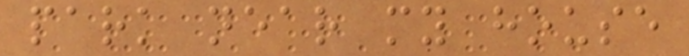park near my house
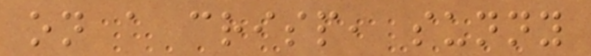on a crisp, sunny
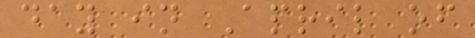day in April of
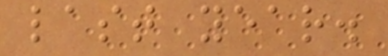last year.
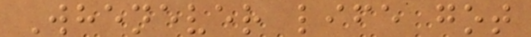Whenever life got
